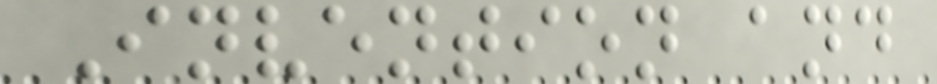Invention and
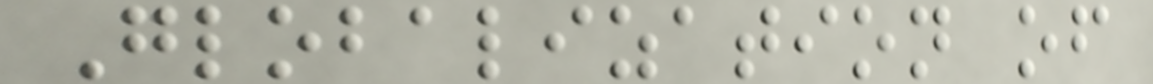Globalization of
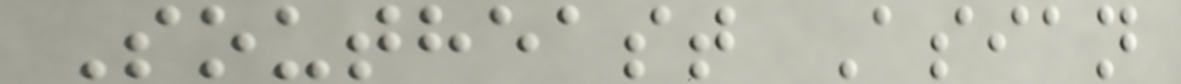Southeast Asian
